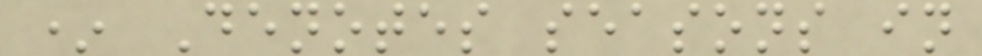* Denotes seasons in
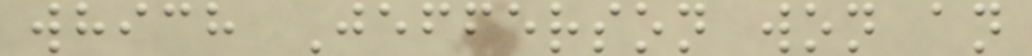which Jefferson won an
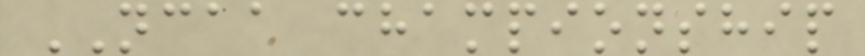NCAA championship
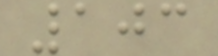103
